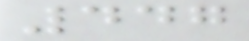447
